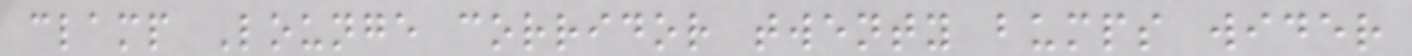clamp Lounge corridor twenty bumps wider
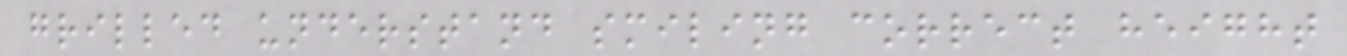grilled understand smiling correct height
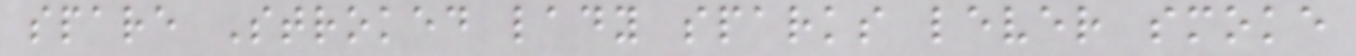spare Stroked lady sparks lever smoke
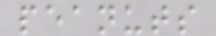peanuts
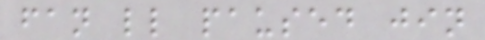fan ll paused jin
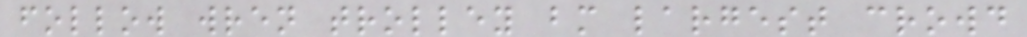follow wren trolley bm largest crowd
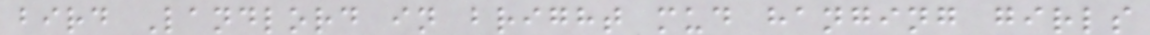bird Landlord in bright mud hanging girls
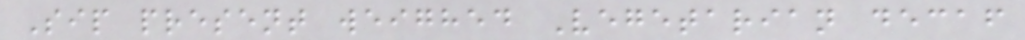Sip present weighed Vegetarian decaf
